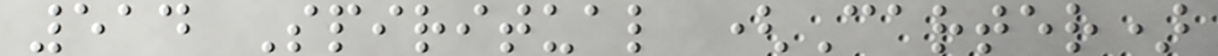514 Spiritual (Carter)
